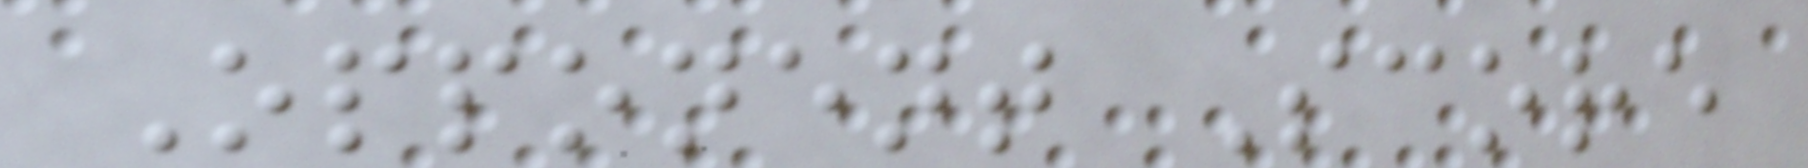Opponent Score
